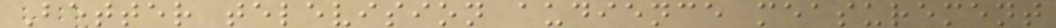Better television audience measurement
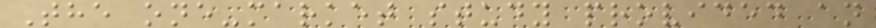The one-market study provided an
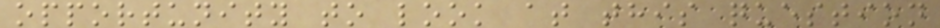opportunity to look at this question
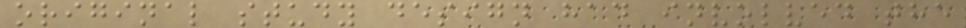original study design had involved the
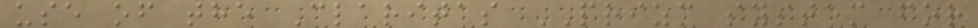use of the Claritas PRIZM system for
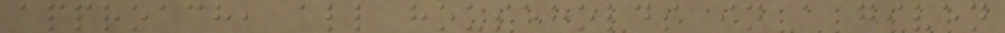approach, all households in a given
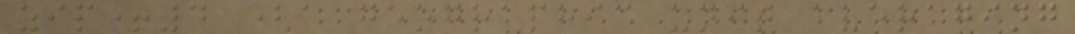zip+4 (a geographic unit averaging
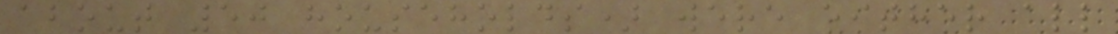about 50 households) were either all
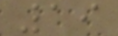19
